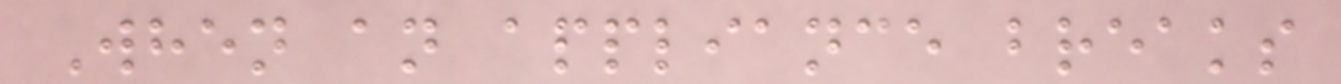When an appliance breaks
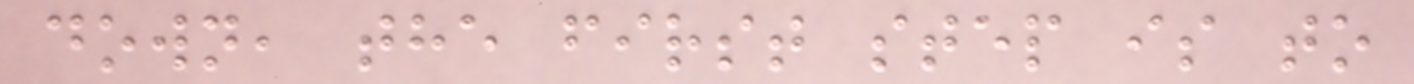down, the first step is to
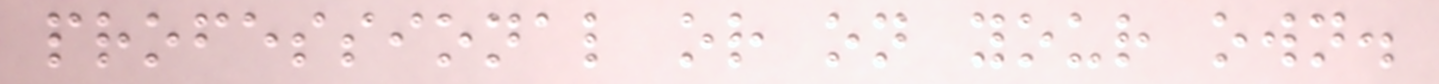professional or on your own.
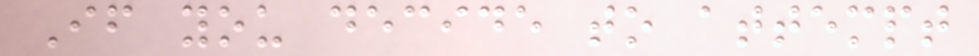If you decide to attempt
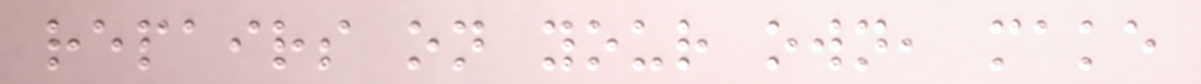repairs on your own, make
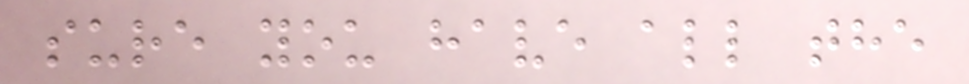sure you have all the
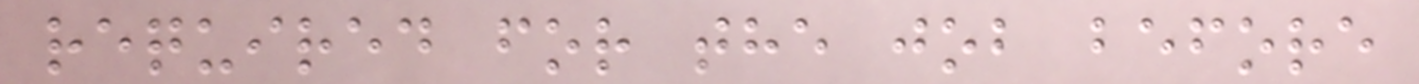required for the job before
